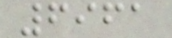6961
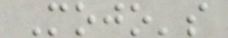Mojo's
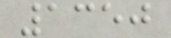1350
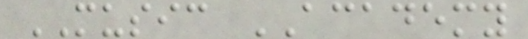MUSIC ACADEMY
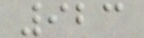923
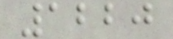1220
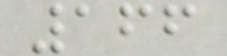166
